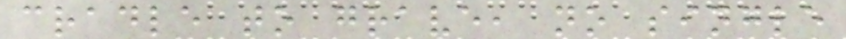cradle to grave, no single
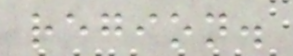region.
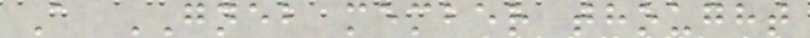A GNEB member thought
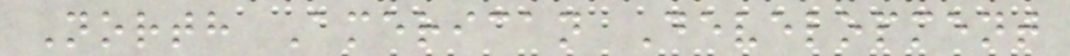North American Development
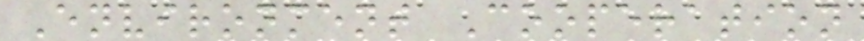Environment Cooperation
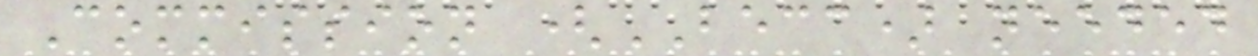Commission (BECC) needed
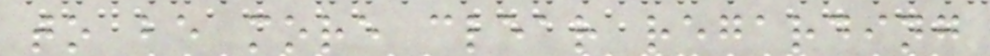to be more clear regarding
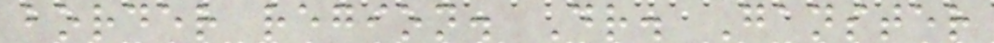border region. Dr. Ganster
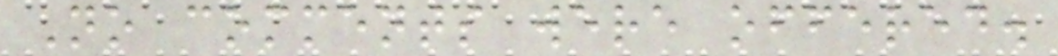No comments were offered.
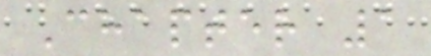Chapter 1
